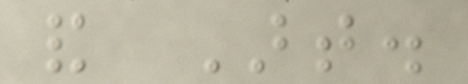and Art.
